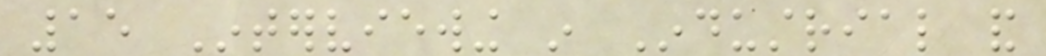15 Interviewing in Industrial and
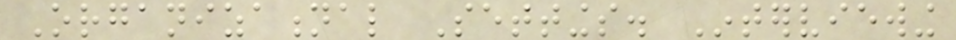Organizational Settings. Interviewing
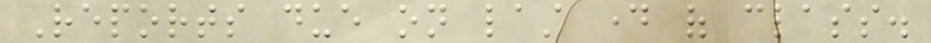Reports due on last day of class.
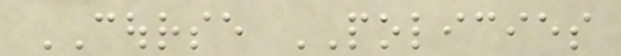COURSE POLICIES
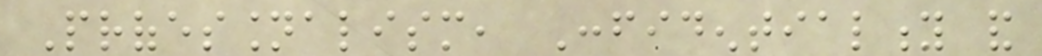Professionalism, Confidentiality and
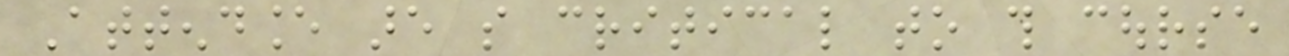Attendance are so critical to this course
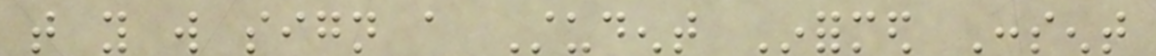that you will sign a Student Informed Consent
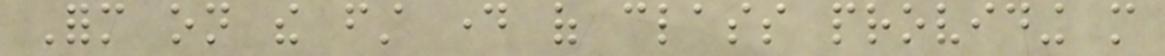Form on the first day of class providing more
